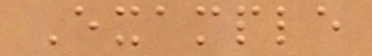Example
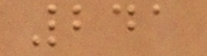241
